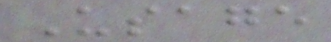Usage
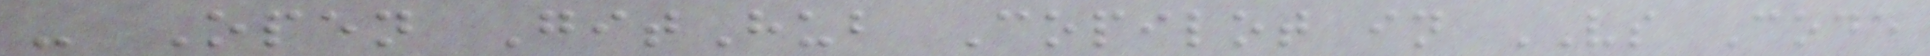- Open GitHub Copilot in VS Code
